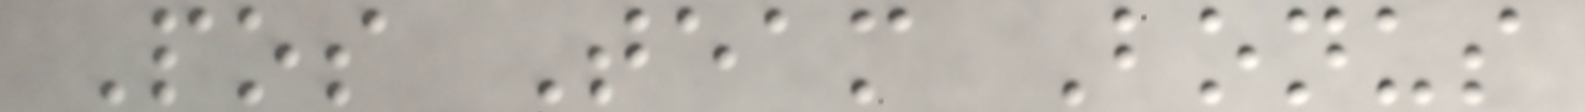Pos Team Bonus
